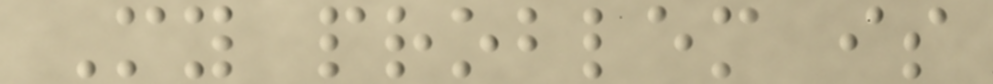My problem is
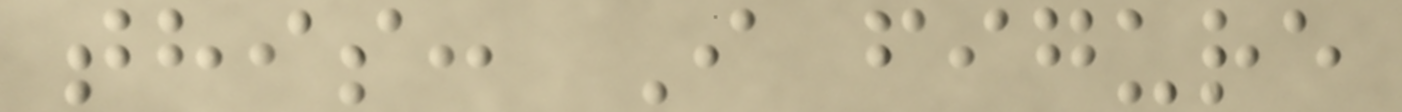this: I figure
